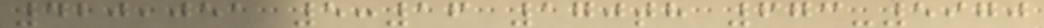420,051 5:16 170th 673-5970
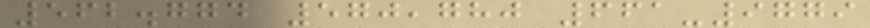562.774 570,780 661-9779
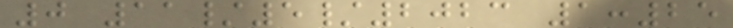0 11/5/2023 1:25
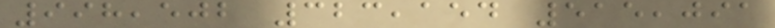998,502 323,154 515,091
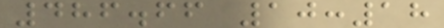486.66 10:18
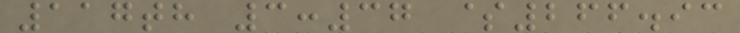117th 3:37 $266.93
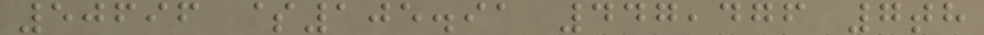50696 $105.91 447,476 7th
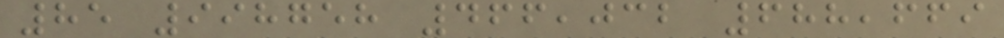85 998758 466,032 688,669
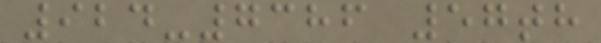924-7386 57th
